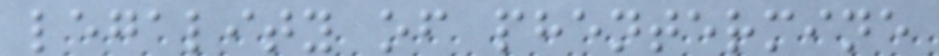legality of phentermine
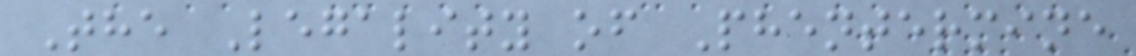The Legality of Phentermine
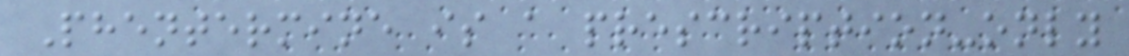Phentermine is a prescription-only
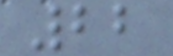22
